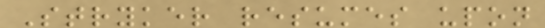Stryker resumes upon
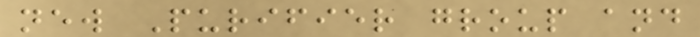new Purifier group and
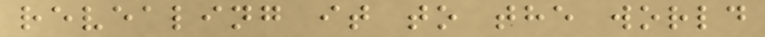revealing it to the world
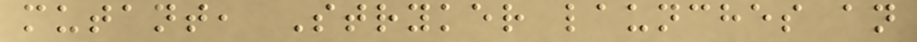mutant, Stryker launches an
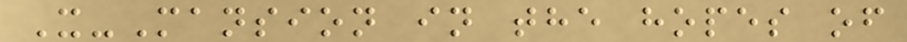X-Mansion in the hopes of
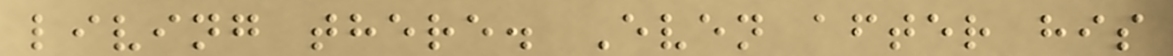living there. Even after his
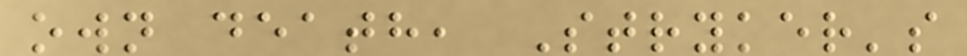own death, Stryker's
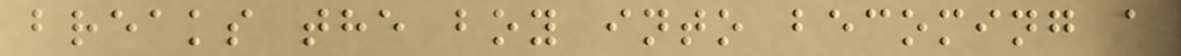breaks the boy into becoming a
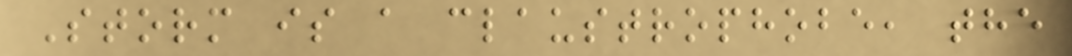Storm is a claustrophobe, the
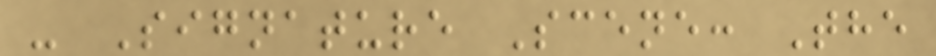- Signature Scene: The
